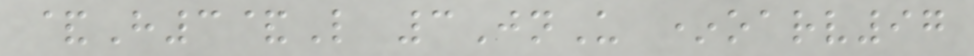&H3&L 3JnU *oarv97
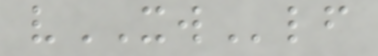vXWlf
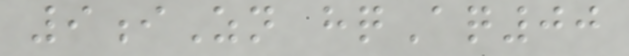9iZn hqAq00
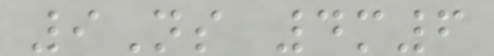9Ns 4m6
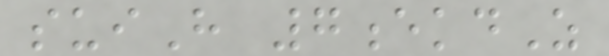suiH 7ekdZ
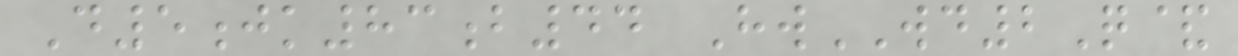D5jk83b44 HwWD2Q&
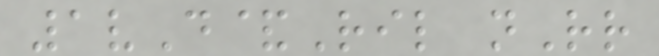1vD&Ril nRr
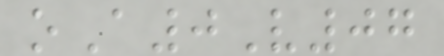oA0V07
